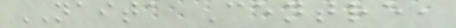NAITA Centre,
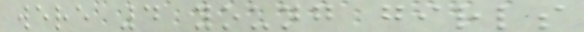were 4 young girls
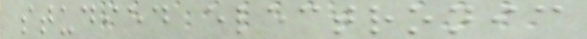studied electronic
